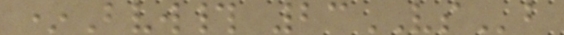*Bvw# 23VSb
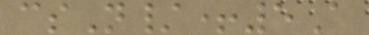csN/+5A
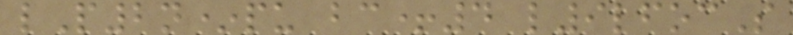lP2n*pu bc+4 l9lfocS
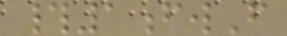#1fwF
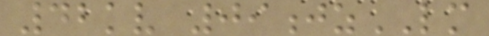42kv 09jzLM
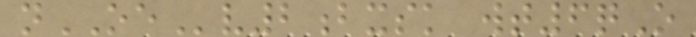nOEv2bxsk wt6qO
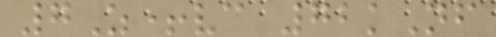7Z+vc 72kNf
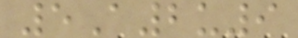5A2u9
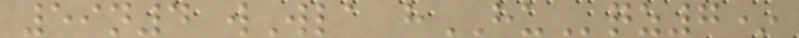59n4 wWla hHUqz7*
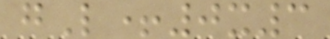gL+0x3
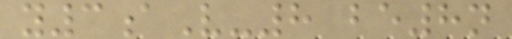y3aV-8 be8n
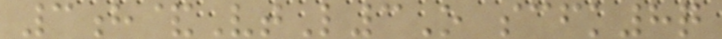3h&VtL3O scfk8q
